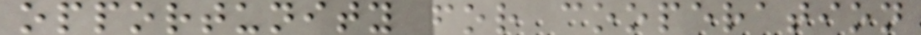opportunity for cooperation
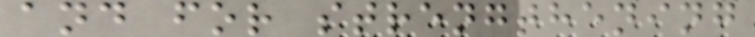and for strengthening
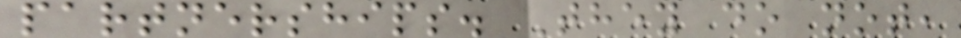partnerships. They do not,
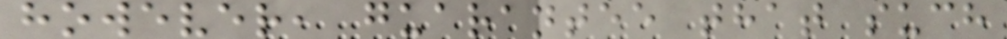however, guarantee that such
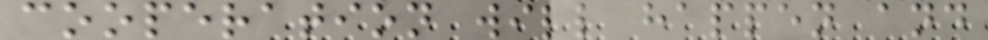cooperation will happen and
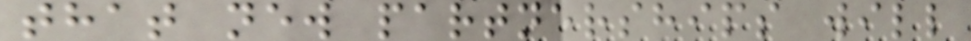that new partnerships will
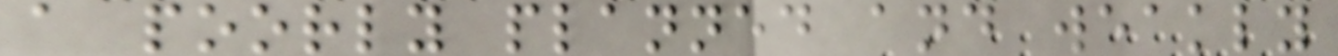a poorly planned and weakly
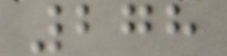278
